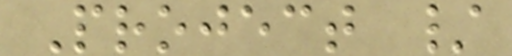Project /
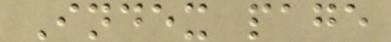Index page
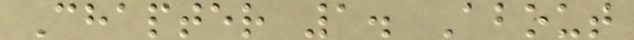Chapter 1. About
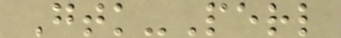Gtk-Perl
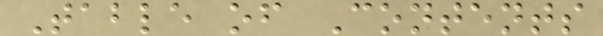Table of Contents
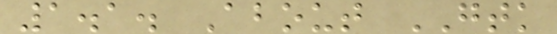1.1. About GTK
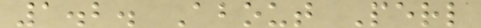1.2. About Perl
